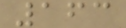163
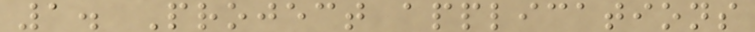1. Project applications
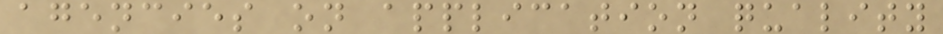agencies on application quality
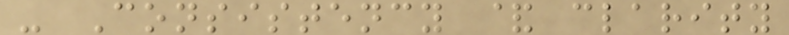- Consistency & clarity
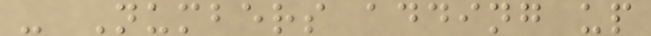- Numbers adding up
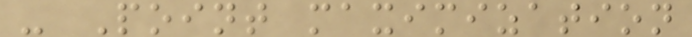- Point maximization
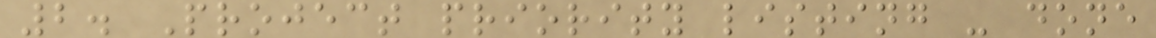2. Project priority listing - done
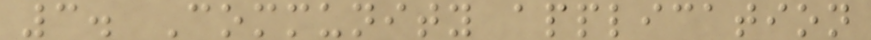3. Community application
